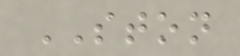STON
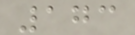173
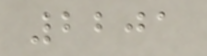2201
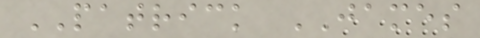PATRICK JAMES
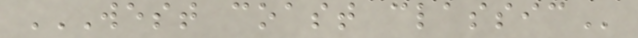WEST COAST CLASSIC
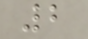2
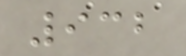932
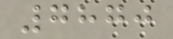7870
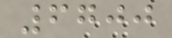6700
